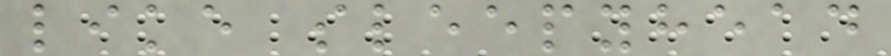like sleepyhead
